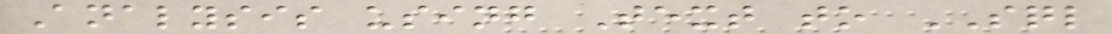Analysis using Text to SQL
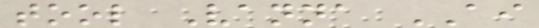tool Vanna AI
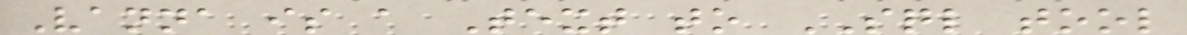Vanna is a Text to SQL tool
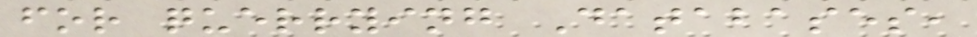for querrying Databases,
